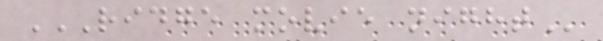RIDGE MOVIE NIGHT
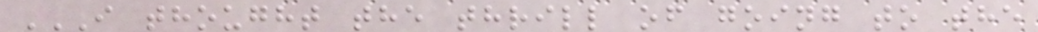I THOUGHT THE THRILL OF GOING TO THE
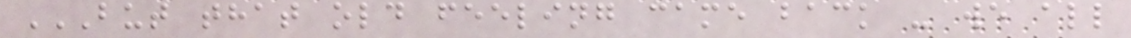BUT THAT OLD FEELING CAME BACK - WE ALL
